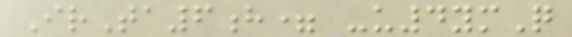IrTa6h= -u4ymQ
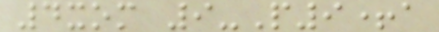4xom 9-P9+a
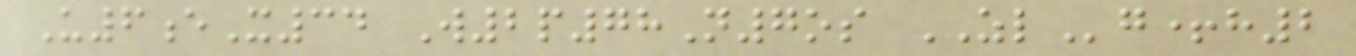U6eX34 W2p78N7os ZLg+h2
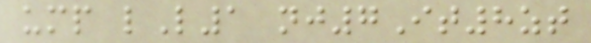ump lL1 nj7It8zt
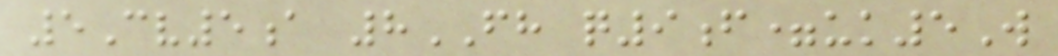5Cv5a 8FH q9f=uk5W
